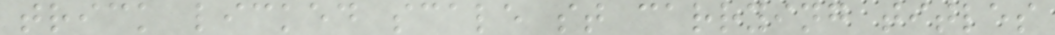trick licked scale st carrying titles
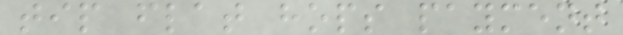tip flat hops payment
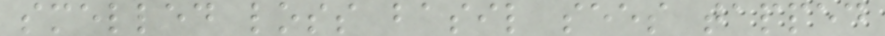smelled loss basil sees tapped
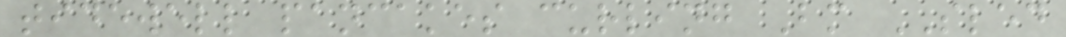tidewell pancakes curling Bm SLED
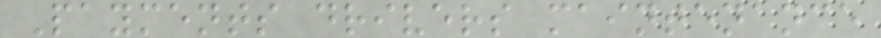Payments drivers maintenance
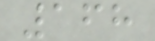168
